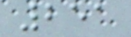251
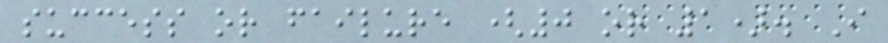success or failure (0 or 1). I
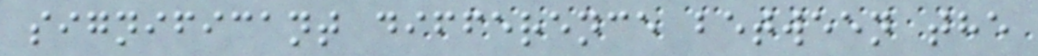significant difference between the
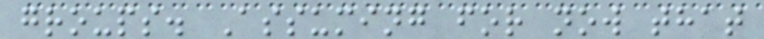groups. Assuming for now that
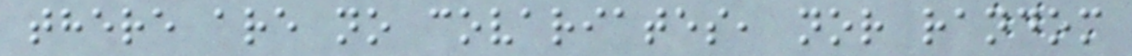there are no covariates, nor random
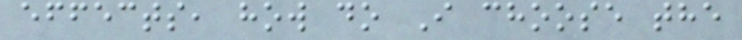effects, how do I choose the
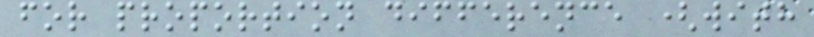for proportion difference (with
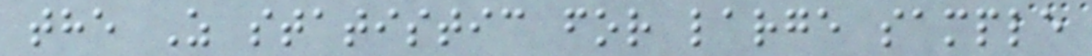the Z statistic for large sample
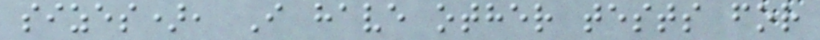sizes), I have other tests for
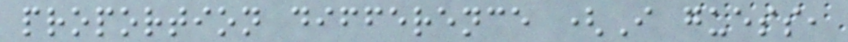proportion difference (I guess,
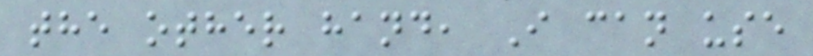the other hand, I can use
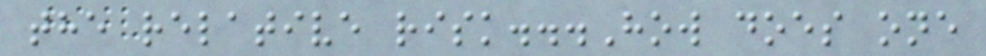the relative risk...How does one
